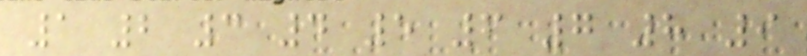1 2 3 4 5 6 7 8 9
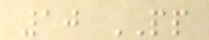10 PP
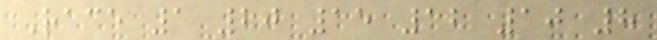Race 1 20 15 12 10 8
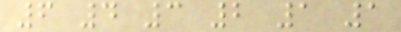6 4 3 2 1 1
